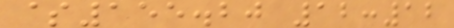$155.20 12:12
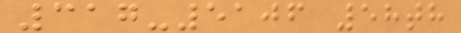317-5106 58th
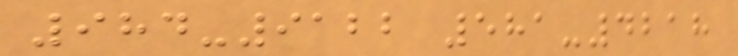984-9122 581-4218
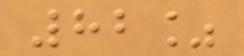82%
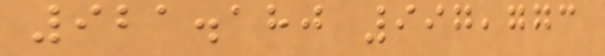921.180 997,773
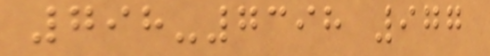798-7398 977
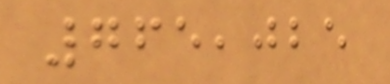765,025
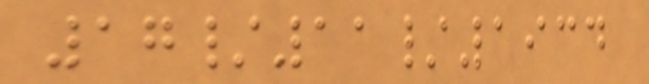17/11/1934
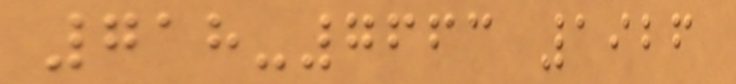718-7663 1926
